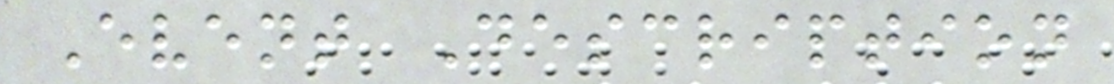Event Description
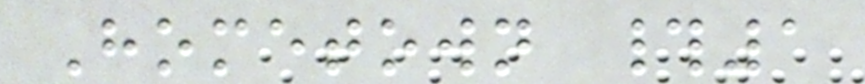Hometown #1
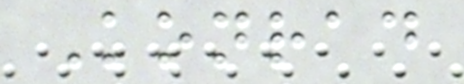Konrad
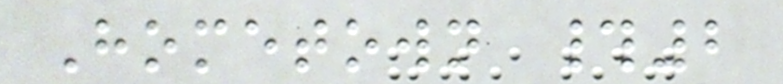Hometown #2
